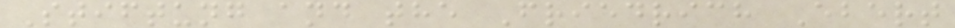Stiftung and the Friedrich Ebert
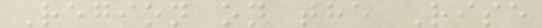Region on the Rise
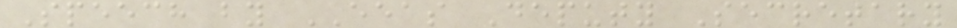Speech by EEAS Deputy Secretary
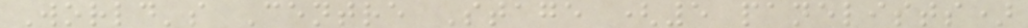World's Centre Stage (5 panelists)
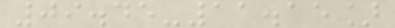09.45-11.15]
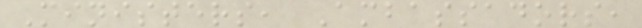Ministers, Ambassadors,
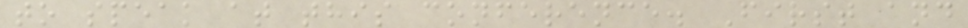to speak at this conference. First and
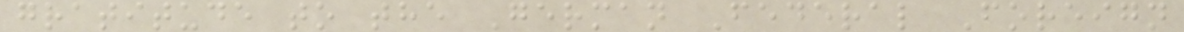gratitude to the German Federal Foreign
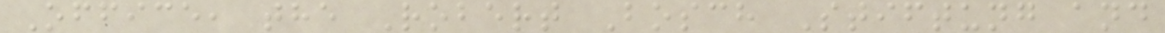Office, the Robert Bosch Stiftung and
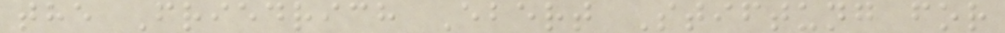the Friedrich Ebert Stiftung for
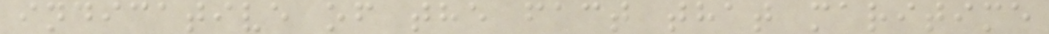indicative of the fact that maritime
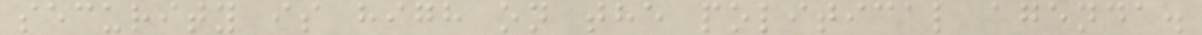security is high on the political agenda.
